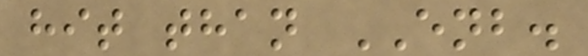hit than ENB.
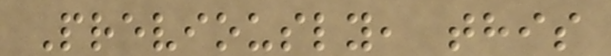Previously, this
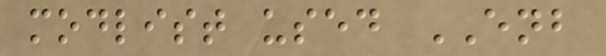modlist used ENB
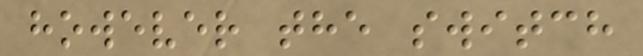however the switch
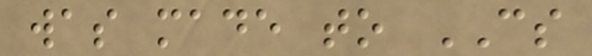was made to CS
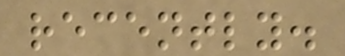recently.
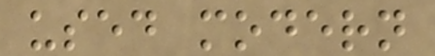used modern
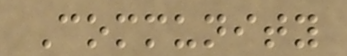Community
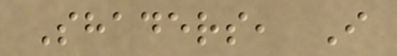Shaders, I
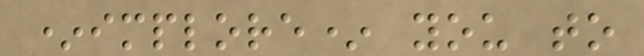*implore* you to
